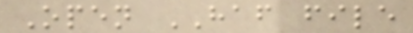Open HAF file
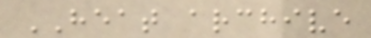HEAT archive
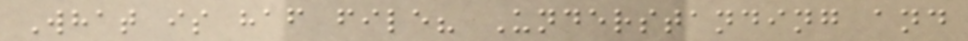What is haf file? Understanding and
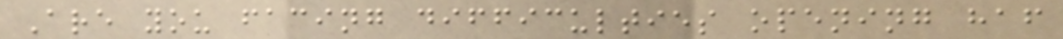Are you facing difficulties opening haf
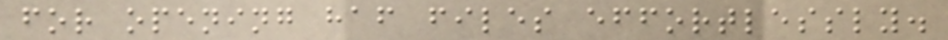for opening haf files effortlessly.
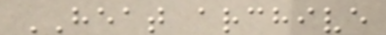HEAT archive
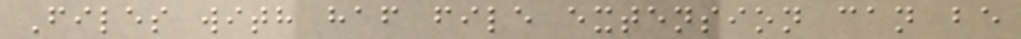Files with haf file extension can be
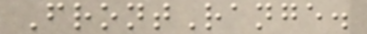FrontRange.
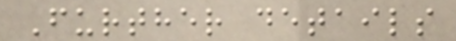Further details
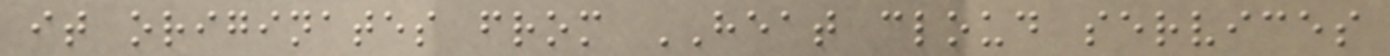it originates from HEAT cloud services
